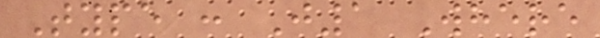Type : J1 Where
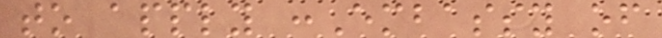to apply :Embassy of
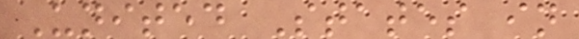United States in
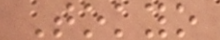Tokyo
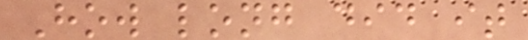How long did it
